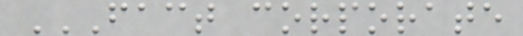FACT CORPORATE
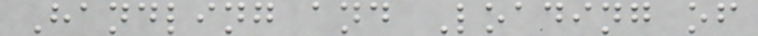Handling and Loading of
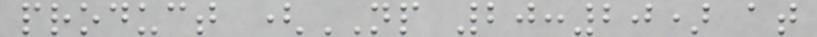product (NP 20:20) at
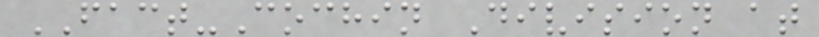FACT-Cochin Division at
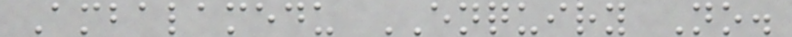Ambalamedu ENQUIRY No.
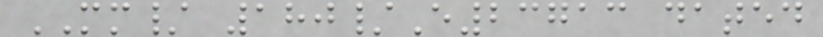MM/ 180/E23713 dated
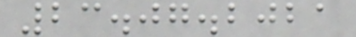23.07.2021
